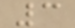3
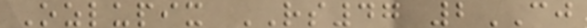Ozlupix RS47 2CJ
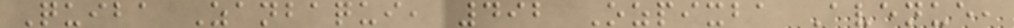Quiba Zanbaqui, 492 Ozpixba Avenue,
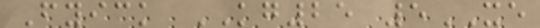Fyick KG25 5XE
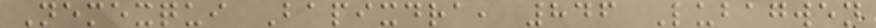Nemexqui Bapixdra, 846 Lubagwen
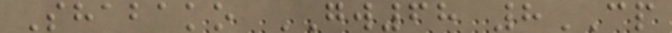Shabako GW68 8CP
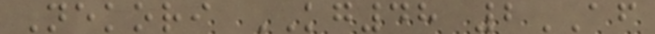Nekori KG48 2AF
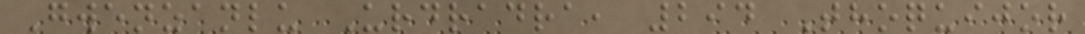Gwenzanlu Urdradra, 294 Thoquijor
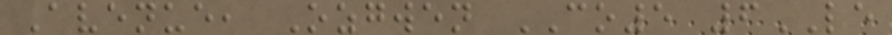Avenue, Ozgwen CO5 6LE
